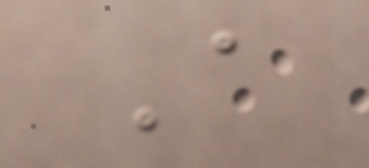A
